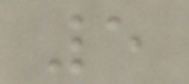5
